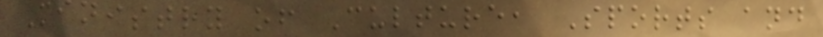Ministry of Culture, Sports and
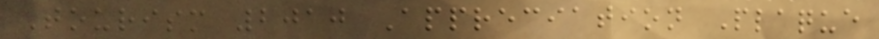Tourism 2010 Appreciation Plaque
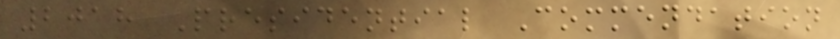2018 Presidential Commendation
